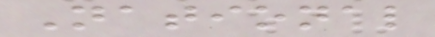National
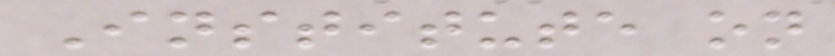Institute on
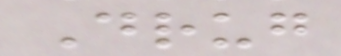Drug
